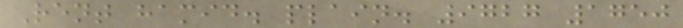Rent hamid. plain. 9727 1750
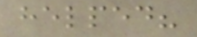helped?
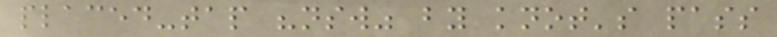placed-tap "nsw" by knot's pass
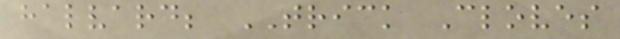halvard; TRICK Cloves
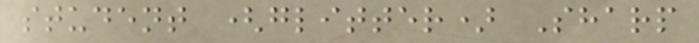student (glitter) Sharp
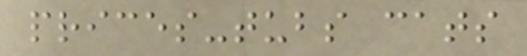prices-tubs cats
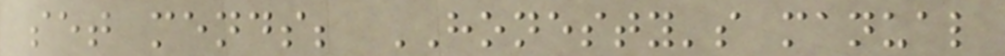set mends; HONESTY's manual
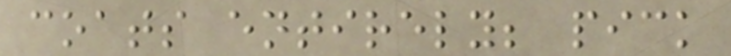coats entirely; pick
